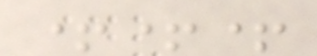+++
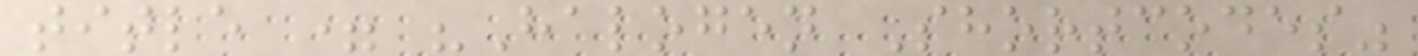title = "Halogen Shortcodes"
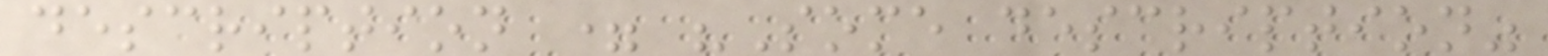description = "Some description"
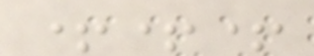+++
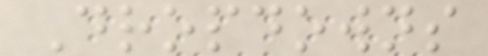Dropdowns
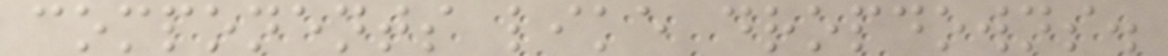components like dropdowns.
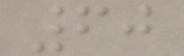60
